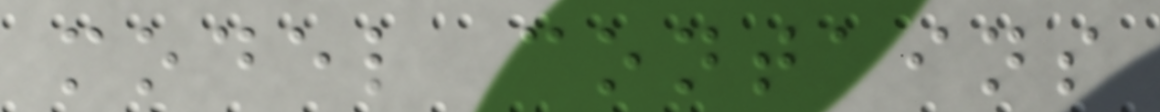model contains
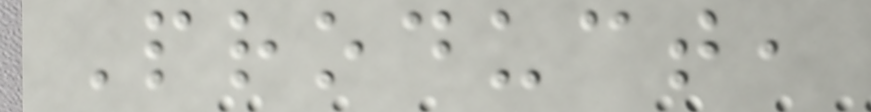Product,
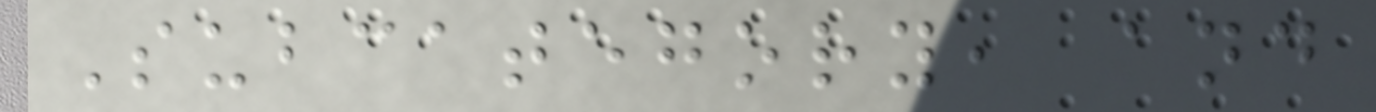Subcategory, and
